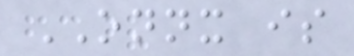ONNX is
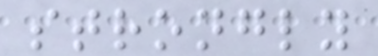strongly
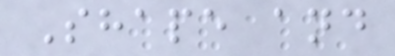Shape and
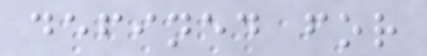defined for
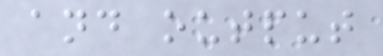and output
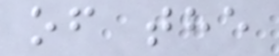of the
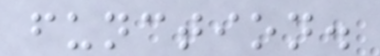function.
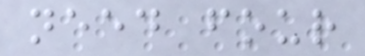need four
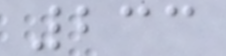233
